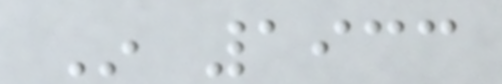In 1933
